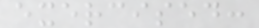exercised:
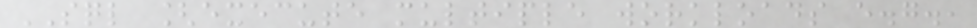SQL [execute multiple workloads e.g.,
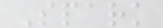Spark
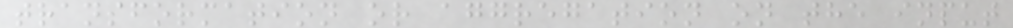transformation or aggregation on the input
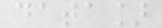data]
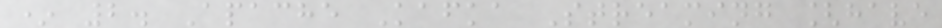* 2. Apache Kafka Streaming [have
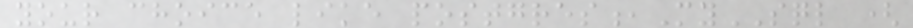your choice like postgres,MySQL (
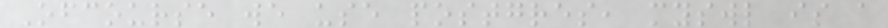Ofcourse we use postgres, myswl is a
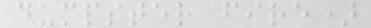dumpster fire)
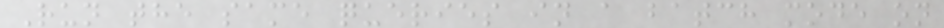Run the same queries in a batch mode on
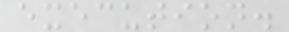execution.
